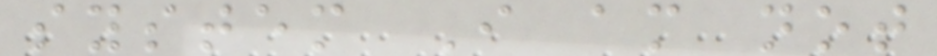system I am not
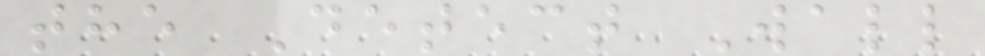the Detect Wall
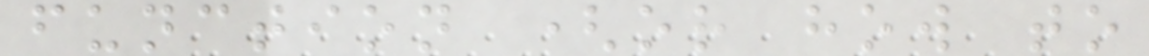function (or how to
